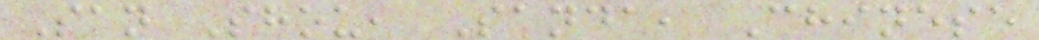San Shou, Sanda, Chinese
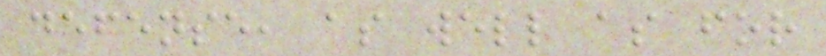defense, as well as for
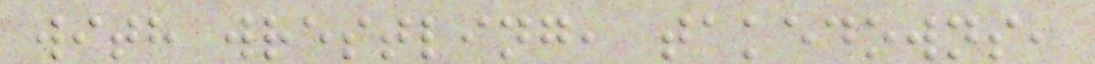with wrestling, takedowns,
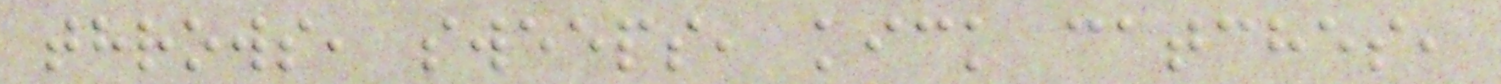throws, sweeps, kick catches,
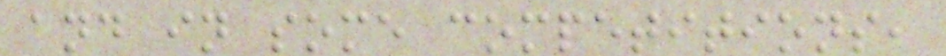and in some competitions,
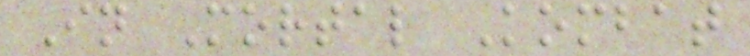In Mortal Kombat
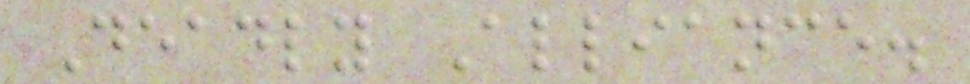Deadly Alliance.
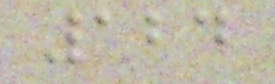124
